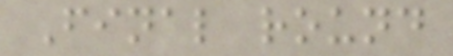Final round
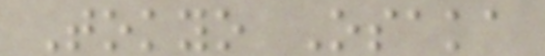Tokyo Osaka
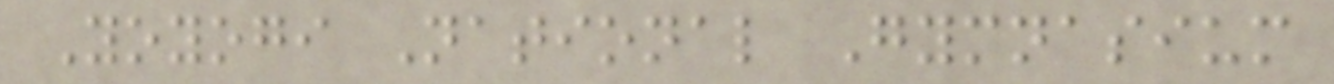Yoyogi National Gymnasium
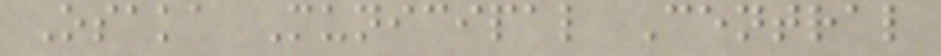Osaka Municipal Central
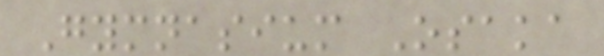Gymnasium Osaka
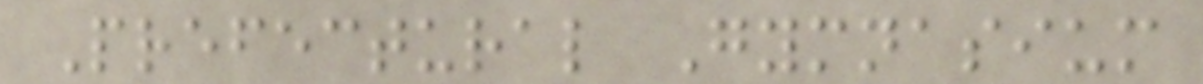Prefectural Gymnasium
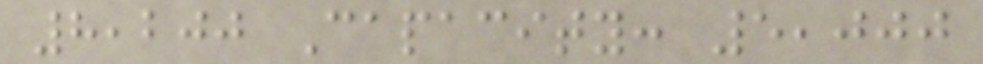8,200 Capacity: 5,000
